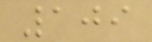109
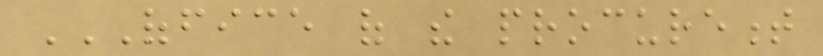OFFICE OF THE PROCUREMENT
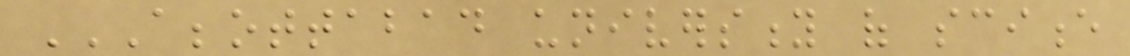ABBOTTABAD UNIVERSITY OF SCIENCE
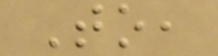To,
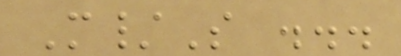M/S ...
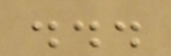...
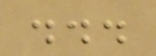...
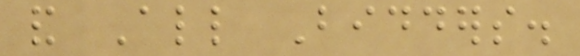and All Bidders.
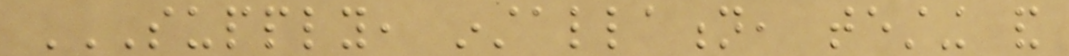SUPPLY, INSTALLATION, TESTING AND
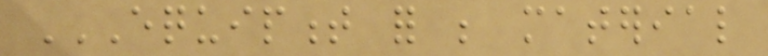EQUIPMENT FOR BE MATERIAL
